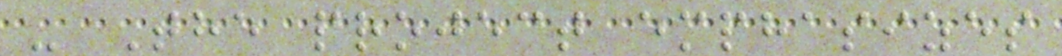- The project emphasizes
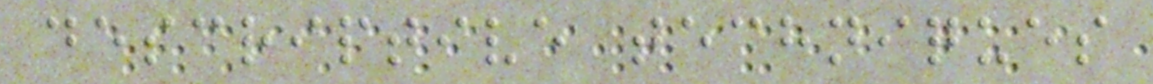descriptive techniques
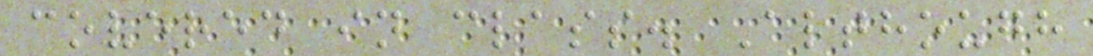covered in class. Although
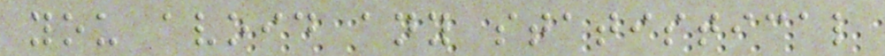you avoid any statistical
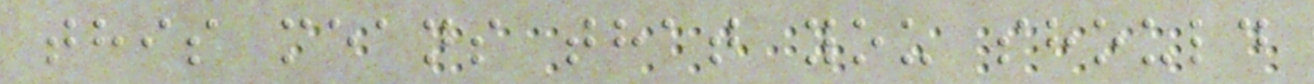this means that you should
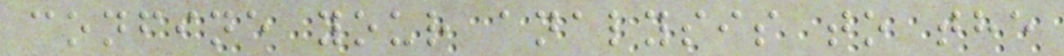confine your analysis to the
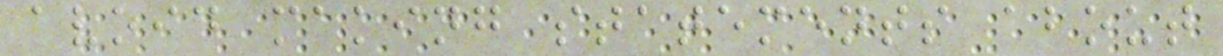avoid making statements about
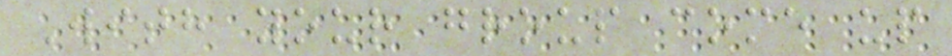With your group come up
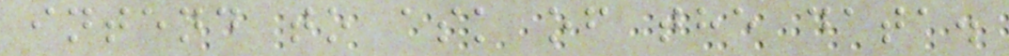intend to ask of the data.
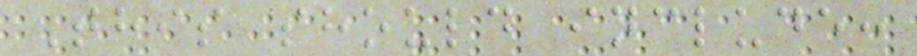This should include:
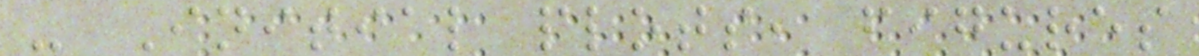- Initial plots, figures
